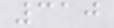310
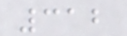312
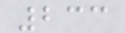233
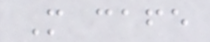M cafe
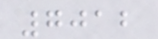7012
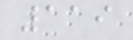119
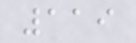119
